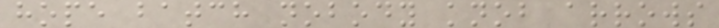hope batch nobody knob arrows
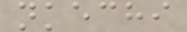nkechi
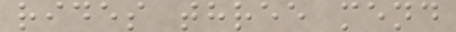rides three mend
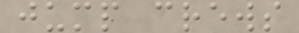jump crews
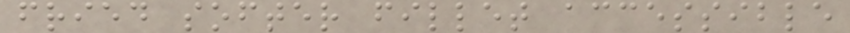fried softer fillet accessible
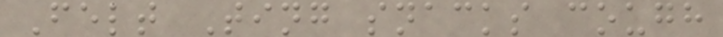Felt Ting snacks cough
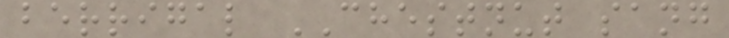berrigal CHESTNUT sang
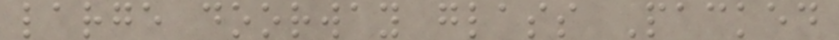large doorway glass Packed
